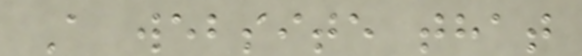A website that
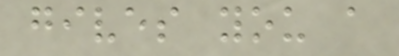gives you a
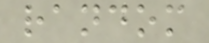random
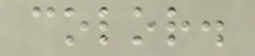color.
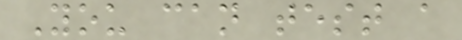You can test a
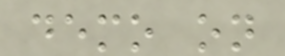demo on
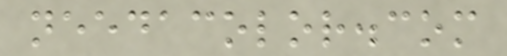needacolor.com
